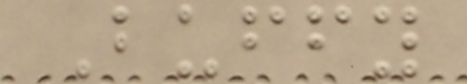Buffy
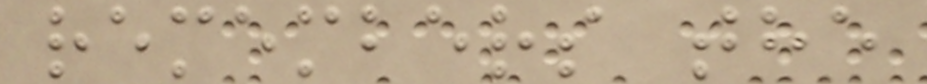remembers the
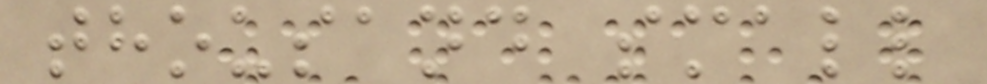thousand small
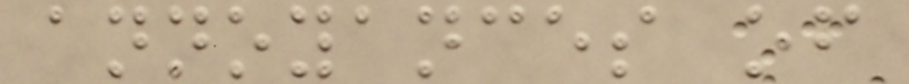annoyances of
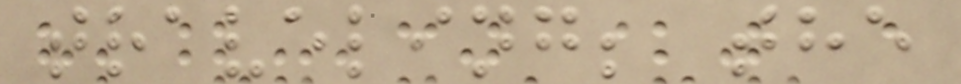traveling; the
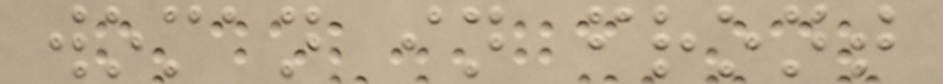woman in front
